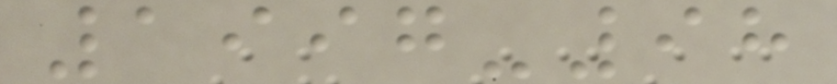1997-98
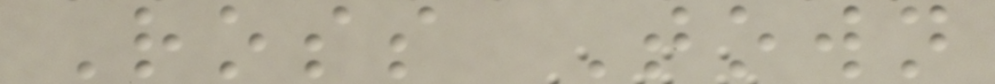Ross Town
